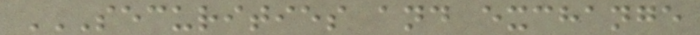SECURITIES AND EXCHANGE
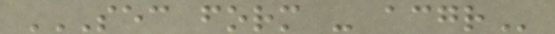SEC FORM - ACGR
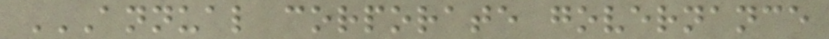ANNUAL CORPORATE GOVERNANCE
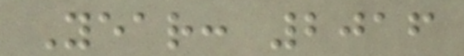Year: 2016
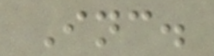Inc.
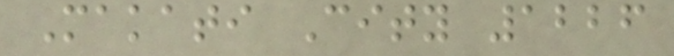Makati City 1226
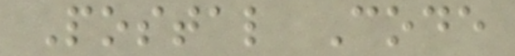Postal Code
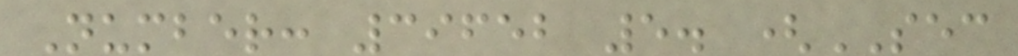Number: 39652 5. (SEC
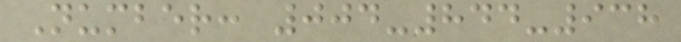Number: 004-844-938
